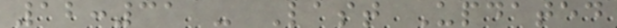12:31 - Last Updated
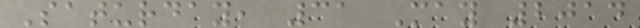Saturday, 31 May 2014
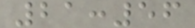21:56
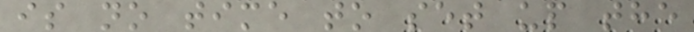is no time to set up the
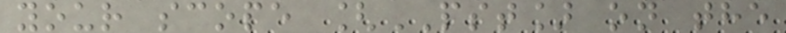your scope [PST] on the
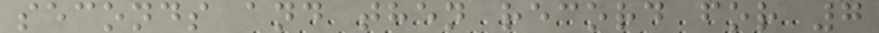seconds and then record for 7
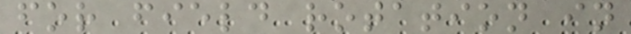for field rotation in
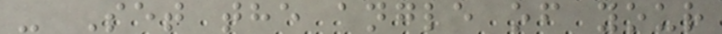- Set the angle of your
